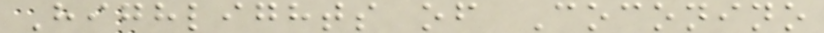Highlights of Coconino
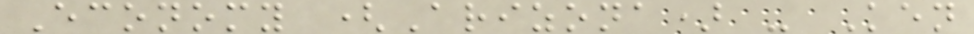Economy (Arizona) - Ken
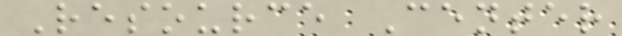Resource Center
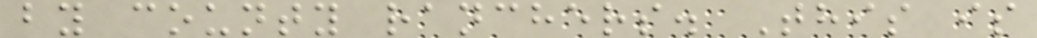by county ranchers. This is
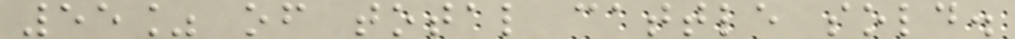55% of total cattle sold.
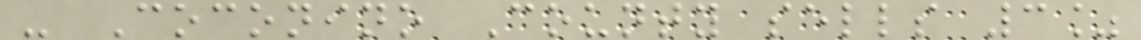- Coconino County sells 3%
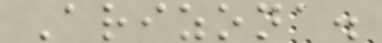Arizona.
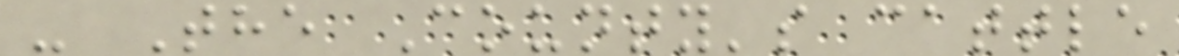- The County's cattle
